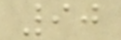90
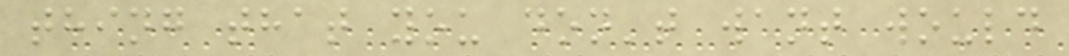thing that you don't want would
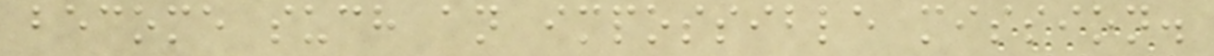become such an impossible mission.
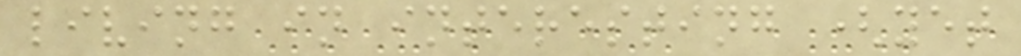living in interesting (yet
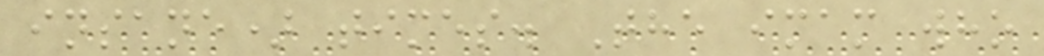insane) times. The imam who
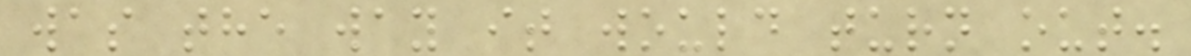was the way it would turn out.
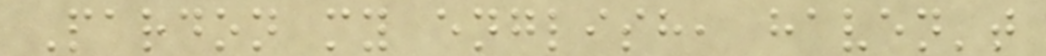Pardon my english, haven't
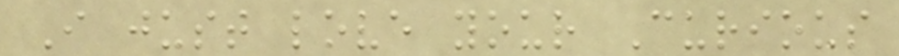I just love your Curious
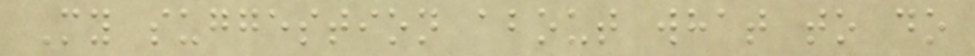My suggestion about what to do
